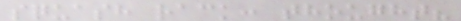squash rack: thought?
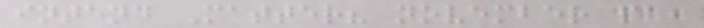intend Matter? november pa,
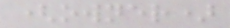(owner)
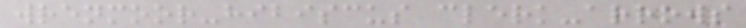wrenmoor-hibiscus clerk-arrows
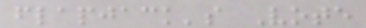flapjack's Vote
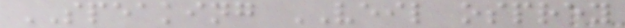SPEAKING VEIL osprey
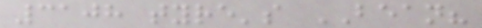3108 tyre's BEAN?
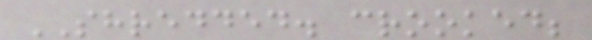SHREDDED. crooked;
